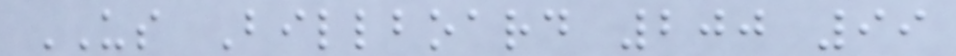US Billboard 200 99
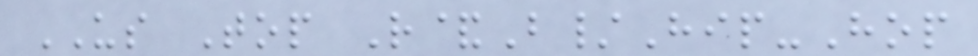US Top R&B/Hip-Hop
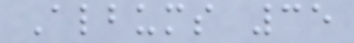Albums 35
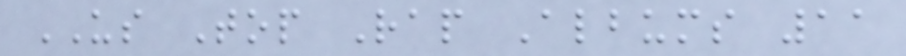US Top Rap Albums 11
